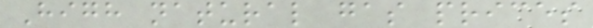High natural gas prices
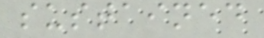sustained
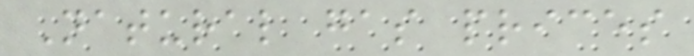Natural gas prices
